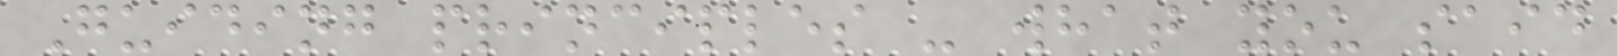Guiding principles - what you said
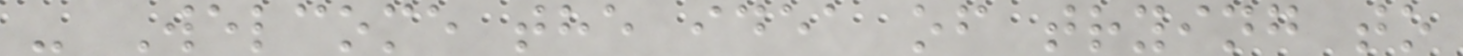- Welcome the idea of trying to
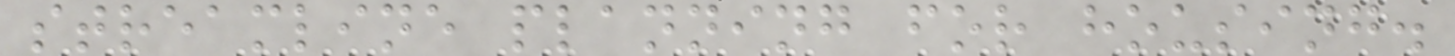streamline planning for housing.
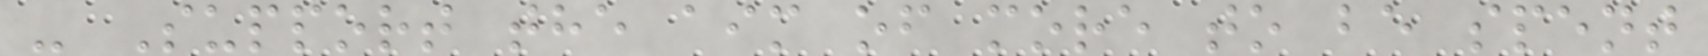- Support the aim of more to be spent
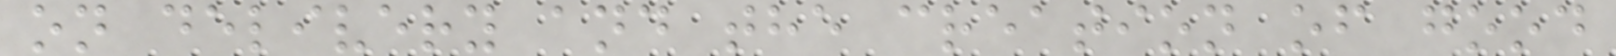on delivery and the creation of good
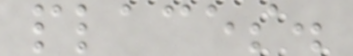places.
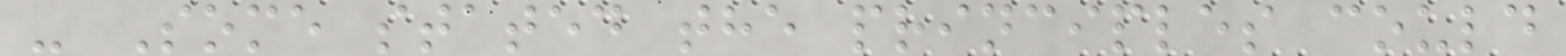- Some stated the principles could
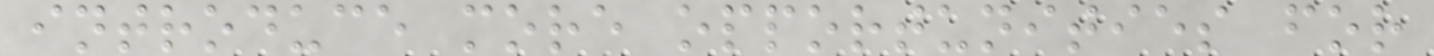introduce more opportunities for
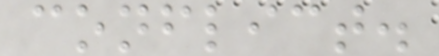conflict.
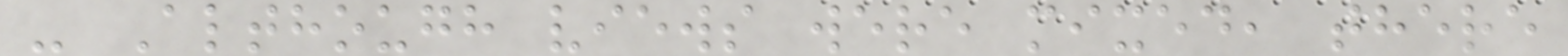- Although views were mixed, there
